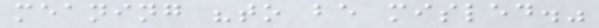meaning "to be misled."
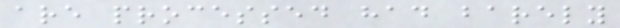are processed had barely
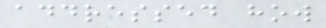addressed how
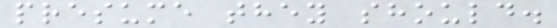presume they should.
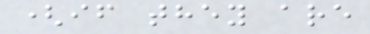(if they are
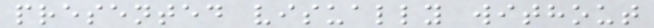presented visually without
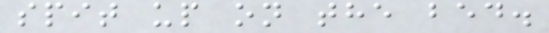spit up on the bed.
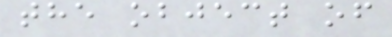the object of
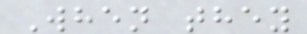When they
